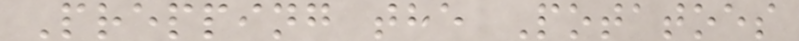Prepping the Potatoes
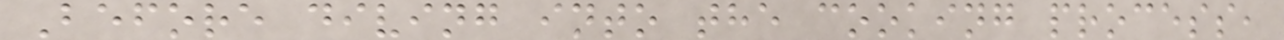Before diving into the cooking process,
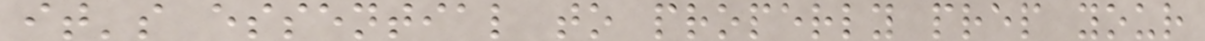it's essential to properly prep your
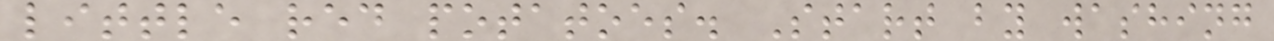little red potatoes. Start by washing
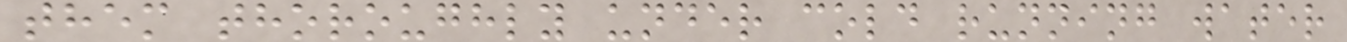them thoroughly under cold running water
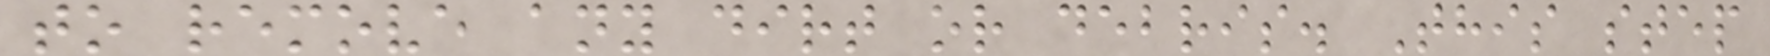to remove any dirt or debris. This step
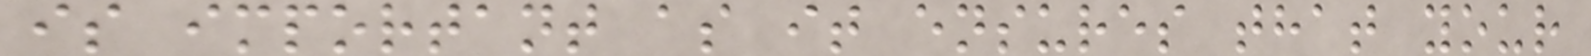is important as it ensures that your
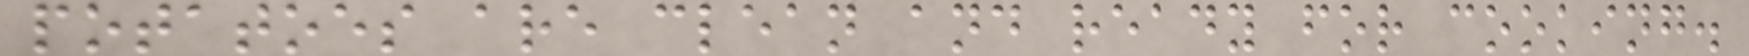potatoes are clean and ready for cooking.
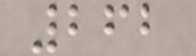262
